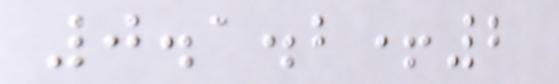0.1.2+2
